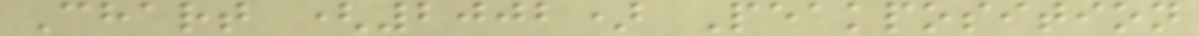Chart (2002) Peakposition
